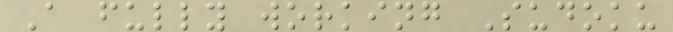A fully working Sudoku
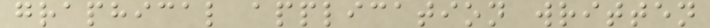graphical application written
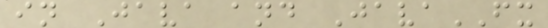in Java and JavaFX
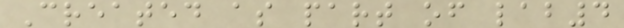Created as part of lab4
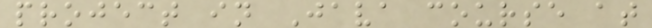project in Java course at
